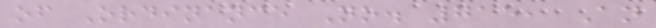of Ordinance No. 715, An
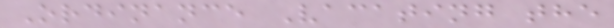Ordinance Vacating the
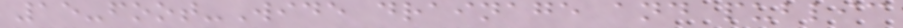15-foot-Wide drainage and public
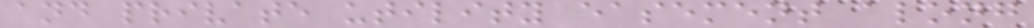and private utility easement along
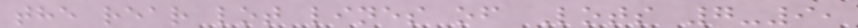the rear lot lines of Lots 7-9,
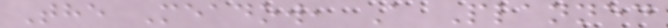The Meadow, A Planned
